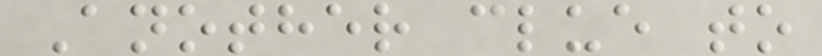Another clue to
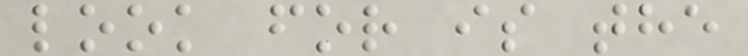look for is the
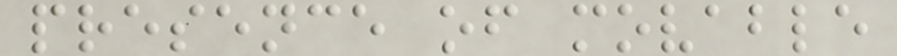presence of movable
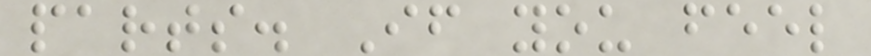parts. If you feel
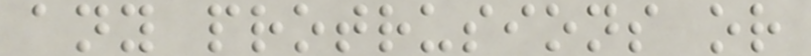any protrusions or
